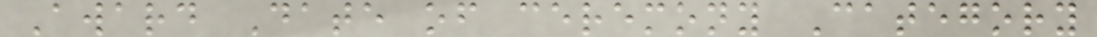Award Date of ceremony Category
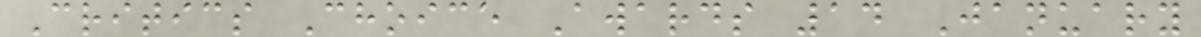Critics Choice Awards 14 January
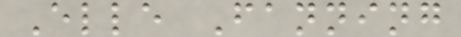Elle Fanning
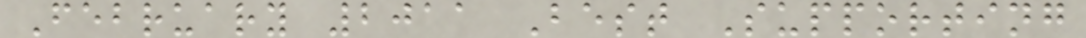February 2011 Best Supporting
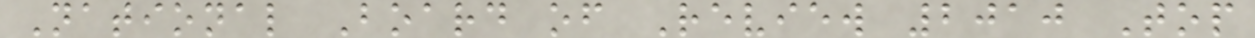National Board of Review 2010 Top
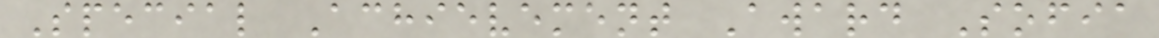Special Achievement Award Sofia
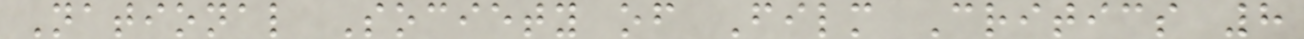National Society of Film Critics 8
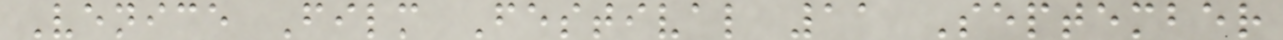Venice Film Festival 11 September
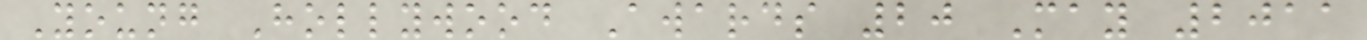Young Hollywood Awards 20 May 2011
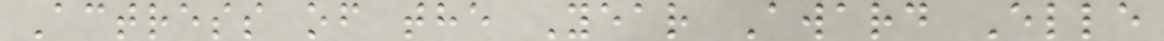Actress of the Year Award Elle
